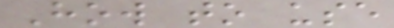How to use
